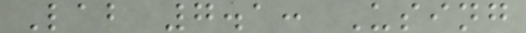Lab 7.1: Using
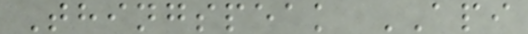Thingspeak API
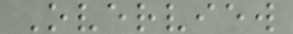Overview
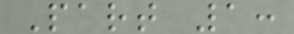Part 1:
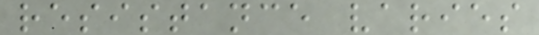resistance varies
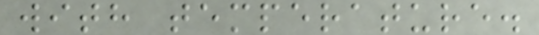with temperature.
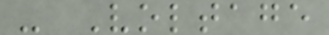- Voltage
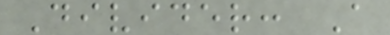Divider: A
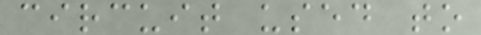circuit used to
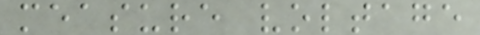measure voltage
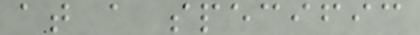at a specific
